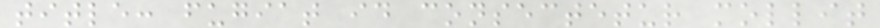title: fugiat id consectetur mollit
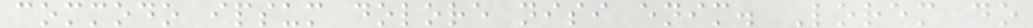commodo ipsum dolore nisi enim. Lorem do
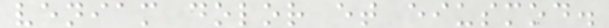veniam dolor et eiusmod.
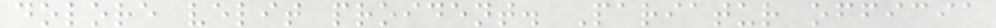dolore velit proident. Pariatur officia
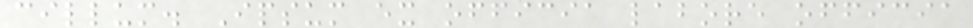cillum. Ipsum ex officia labore officia
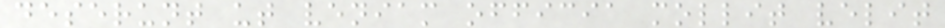deserunt ut veniam officia mollit velit
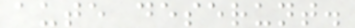aute deserunt.
